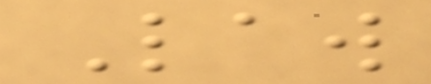Law
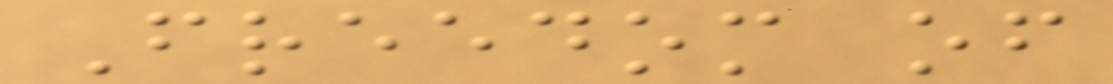Freedom of
